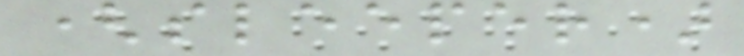(sleeper)
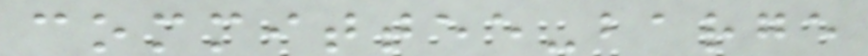committee-barge
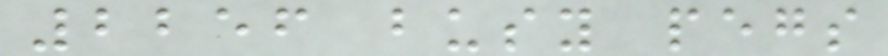2256 busy pegs
